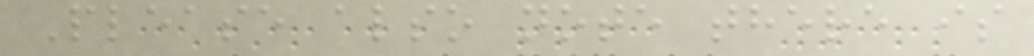Please also note there is
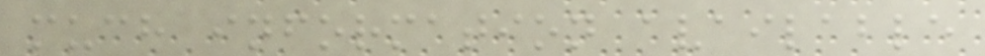much information available
